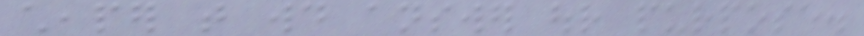cheaper that would answer our purpose.
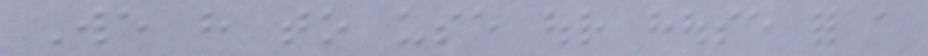We have to use our house for a
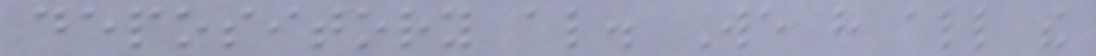depository also. We have all the
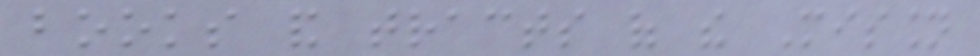books and tracts of the Mission
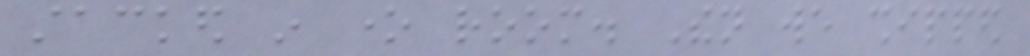stacked in one room. Then we shipped
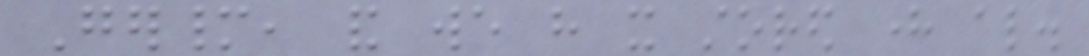Germany, and we have it stored here also.
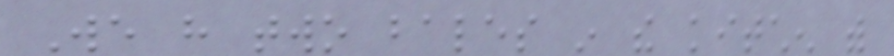We have two bales in the kitchen with
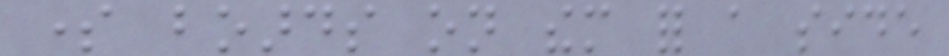some boards on them for a side
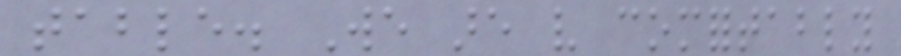table. We are very comfortably
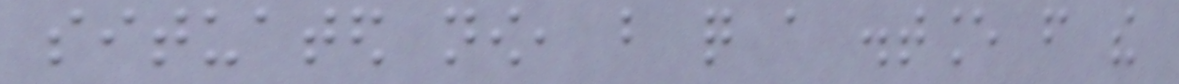situated now, but quite a distance from the
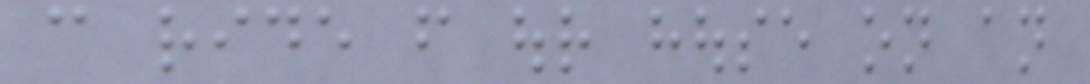can ride from our house on an
